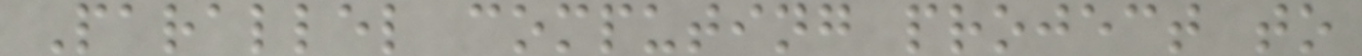Parallel computing project to
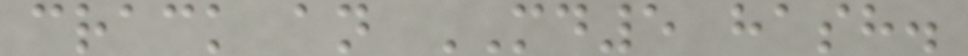crack an MD5 hash.
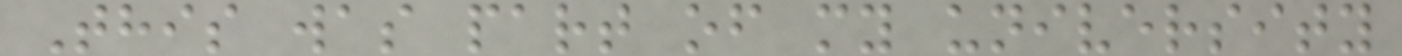This was part of my university
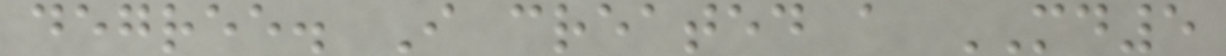degree. I created a MD5
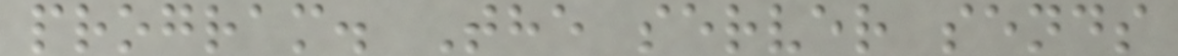program. The server sends
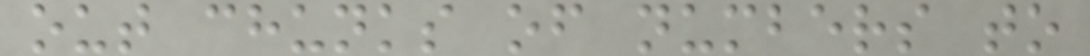out chunks of numbers to
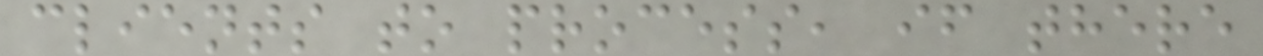clients to process, if there
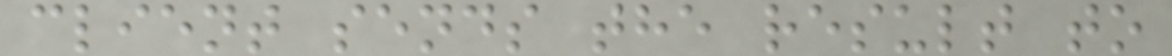client sends the result to
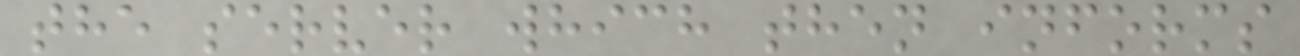the server which then informs
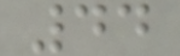44
